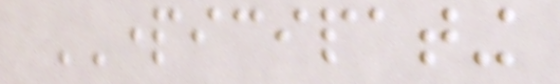PARTICIPATING
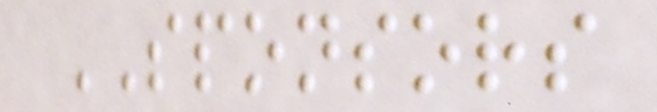SPONSORS
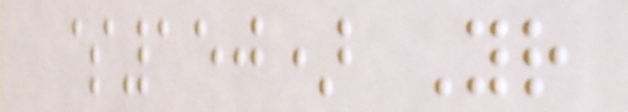$150) Your
